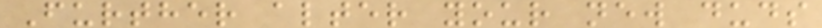Further alter your new duds
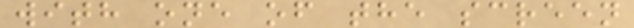with one of the screen
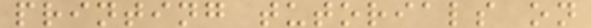printing tutorials on
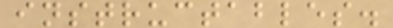instructables.
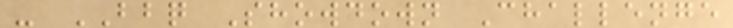- BBQ Showdown Challenge
